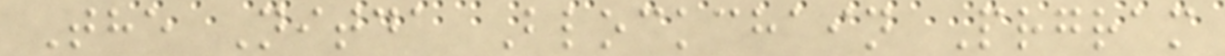The Nitda Blockchain Prgram
